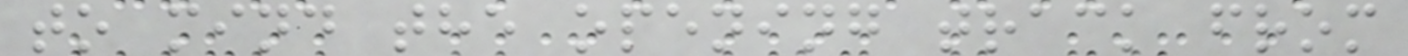to mind the opening track from
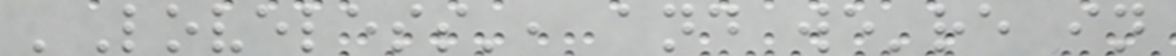'Loveless', and we're in
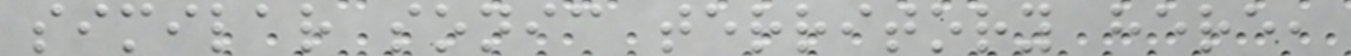similar sonic territory here,
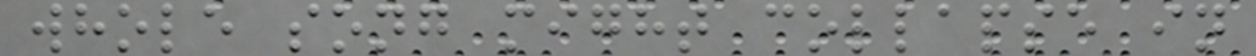whole song might collapse in
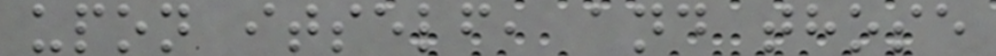upon itself, and those
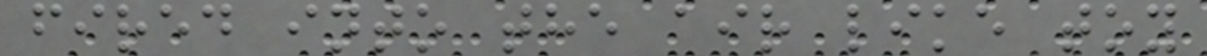fired into the air like toy
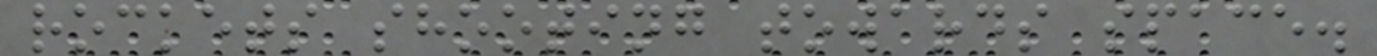rockets shooting towards space.
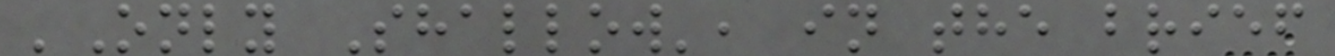'Only Shallow', in the brief
